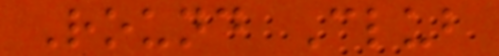Round Club
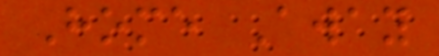Home Away
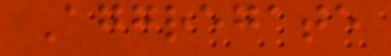Aggregate
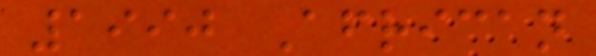1990 African
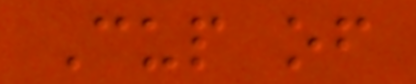Cup of
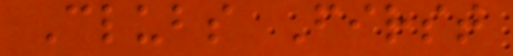Clubs First
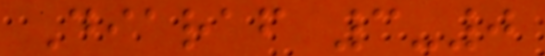Diaraf 3-0
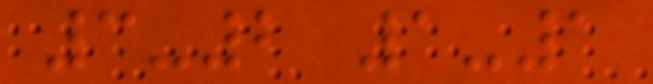3-2 1-1
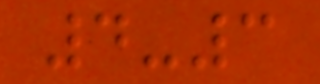4-3
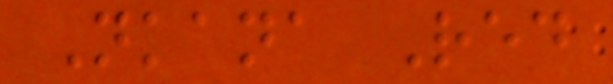Nkana Red
